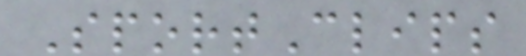SportClips
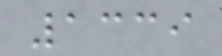1339
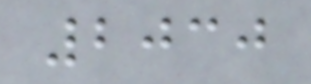2030
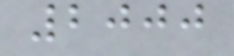2000
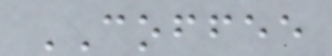COFFEE
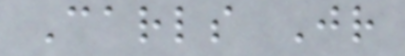Carls Jr
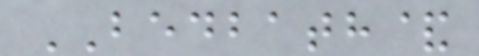BEDBATH&
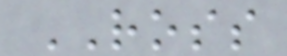ROSS
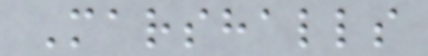Marshalls
